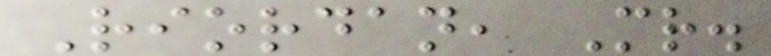Riordan, Mr.
